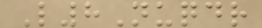L8Nuqdr
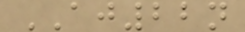AJ22n
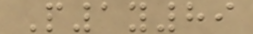P1y89
